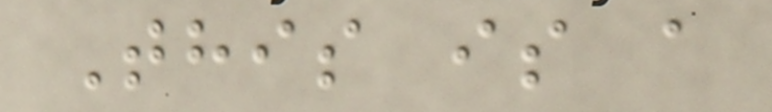This is a
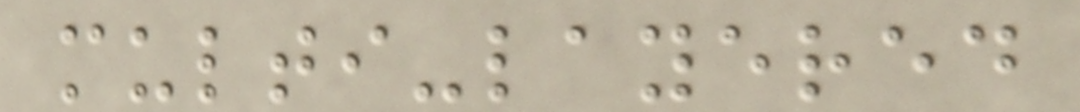multi-layered
